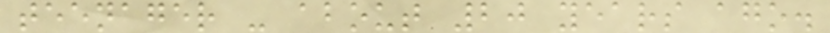teenager - about 20 years ago.
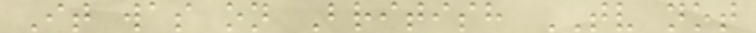It was on British TV not
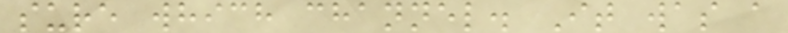sure which channel. It was a
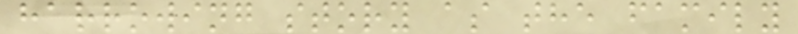harrowing story as the family
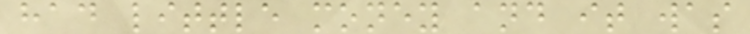had little money and it was
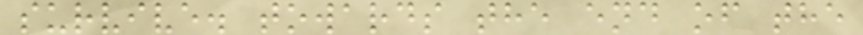survive. towards the end of the
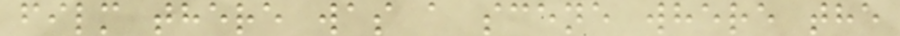film there was a scene where the
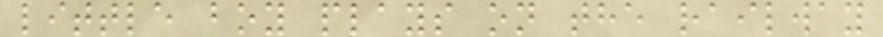little boy plays on the railway
